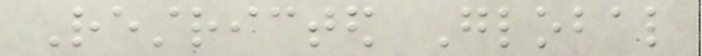Restricted Global
